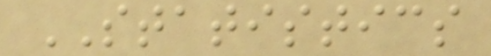STATISTICS
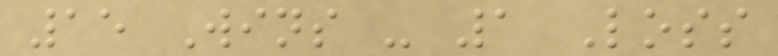15 Wins - 1 Loss
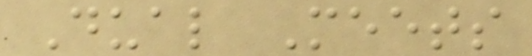Dual Meets
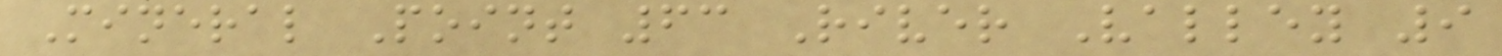Mineral Point 63 River Valley 9
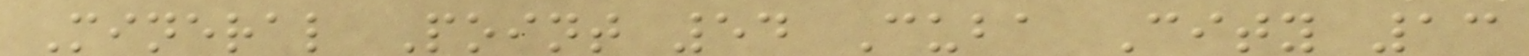Mineral Point 54 Cuba City 13
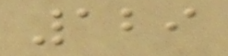129
